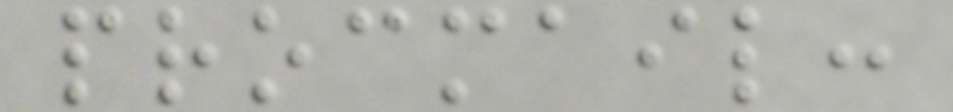procmail:
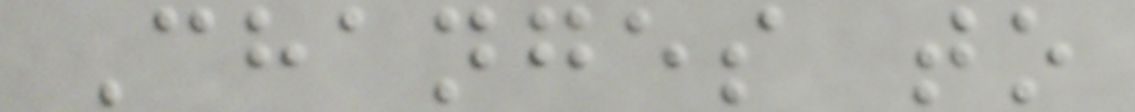Changes to
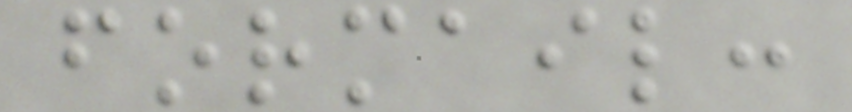formail:
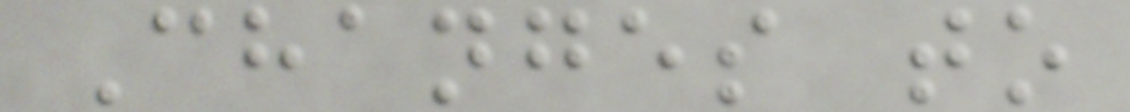Changes to
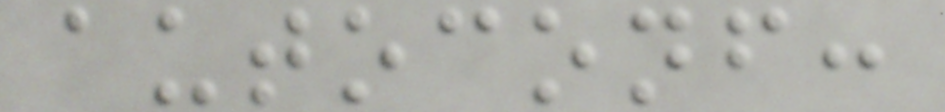autoconf:
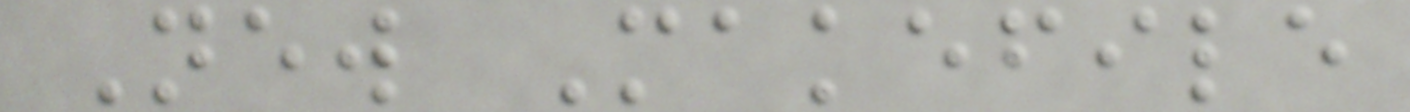New Makefile
